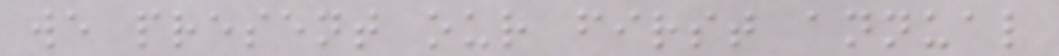we present our first annual
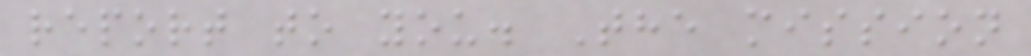report to you. The mission
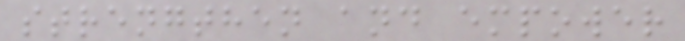strengthen and empower
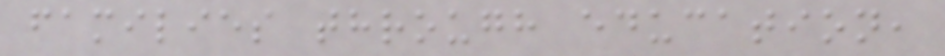families through education,
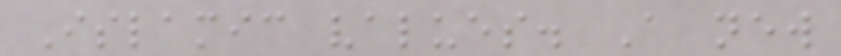Islamic values. A new
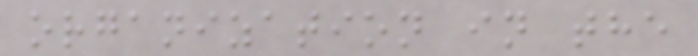organization in the
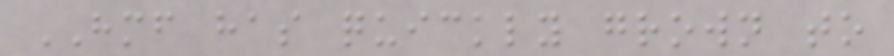HMF has quickly grown to
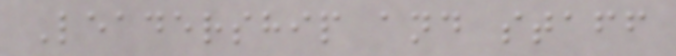Leadership and staff
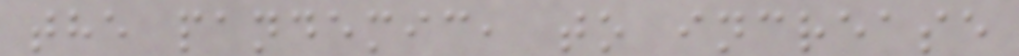the pandemic, to increase
